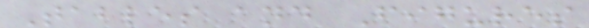Tables and Figures
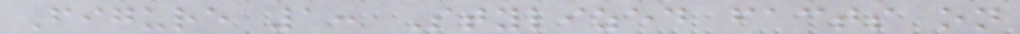Figure 1: Stylized facts on
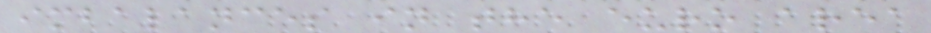imbalances in the euro area
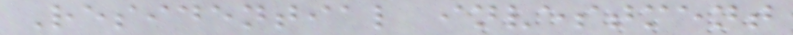Residential investment
